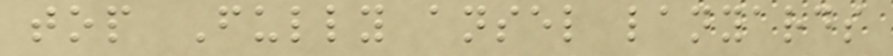top Fully ansel lanyards
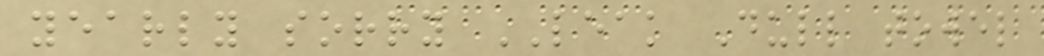yearly sorry LEAK Dull towel
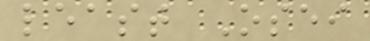least Osei
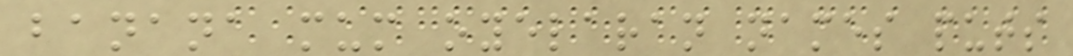banana mum oyelaran names puts
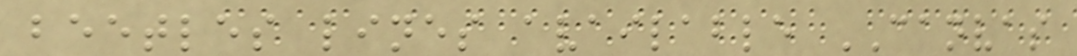beetles lines available CANVAS
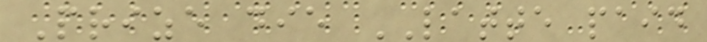Prize die LATTE paid
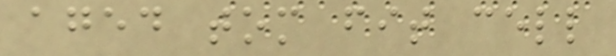aged tom fit cell
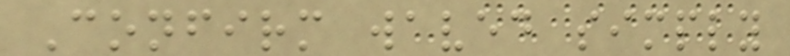Confirm waved simply
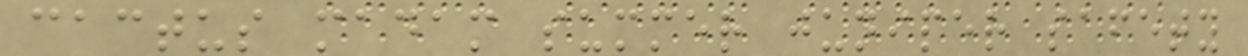cactus madam summer juniper safety
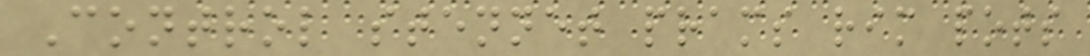Control stennet prams rim pots
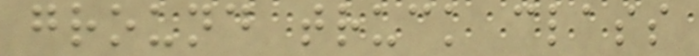ground truck class
